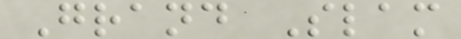Grand Slam
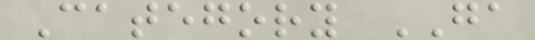Category GA
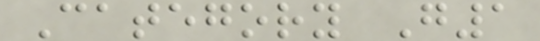Category G1
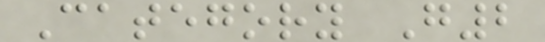Category G2
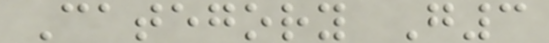Category G3
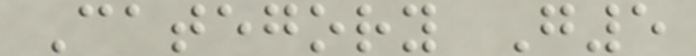Category G5
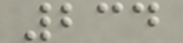234
